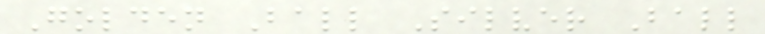Golden Ball Silver Ball
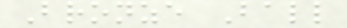Bronze Ball
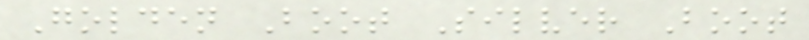Golden Boot Silver Boot
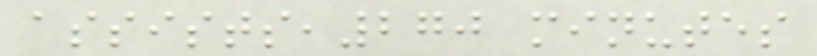assists,270 minutes
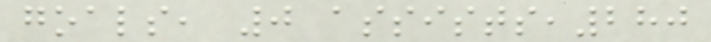goals, 0 assists,280
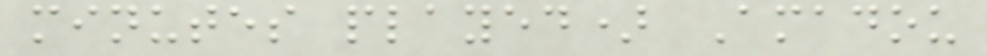minutes played) Amadou
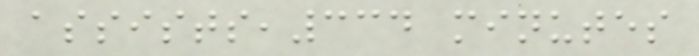assists,334 minutes
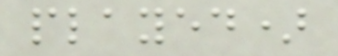played)
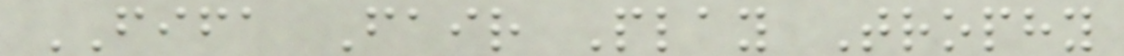FIFA Fair Play Trophy
